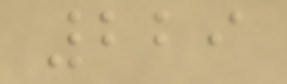229
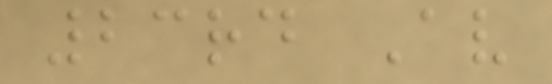23rd Av
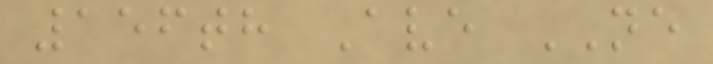156th Ave NE
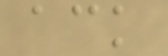ack
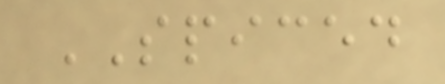SPICED
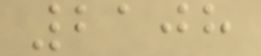2108
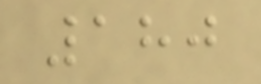180
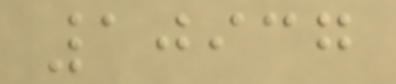10937
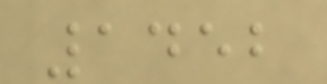1452
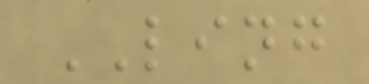LING
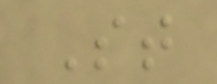St
